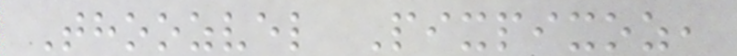Thoozvel Pixpixoz,
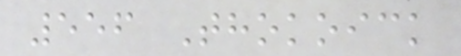556 Thokoick
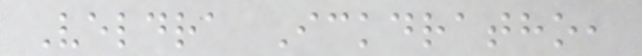Veldra Ickdratho,
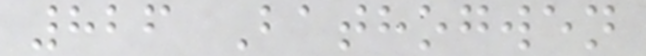826 Bathogwen
